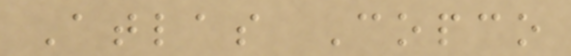Atlas Copco
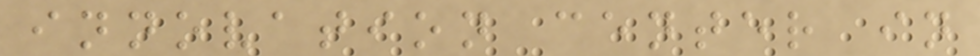innovation center in
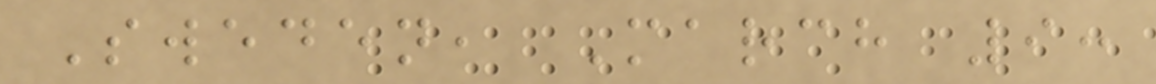Sweden, March 9:
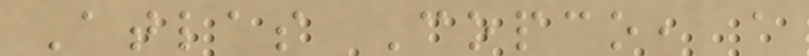Atlas Copco, a
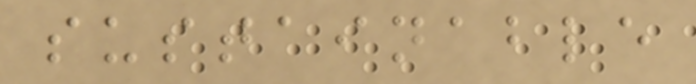sustainable
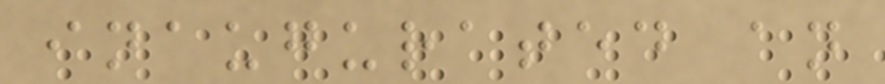inaugurated an
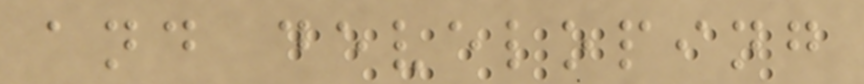and developing
